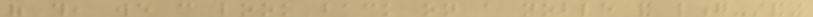of this, we can look back on a noble and long-standing
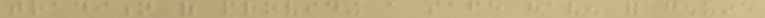tradition of providing a safe haven for genuine
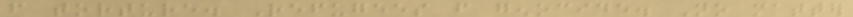from torture. Refugees from genocide. No matter
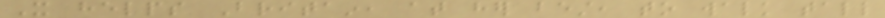It helps Britain, at her best, to walk tall
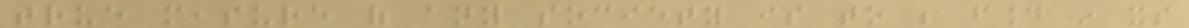true measure of any society is to be found in its
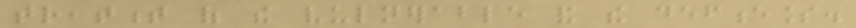treatment of the vulnerable and the defenceless.
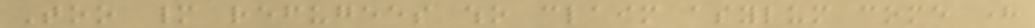Too many refugees who claim asylum come here
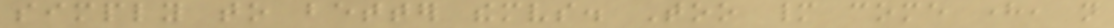simply to better themselves. Too many come here, not
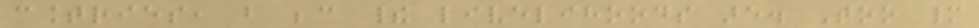countries, but because their livelihoods are. Too many
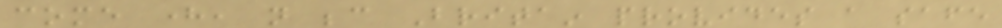come here, not because Britain provides a safe
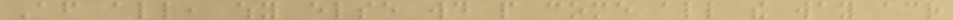After all, why else would people come all the way across
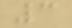3
